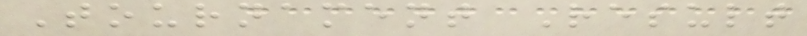Tournament Result
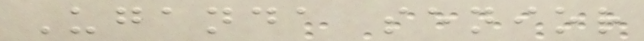Uganda senior
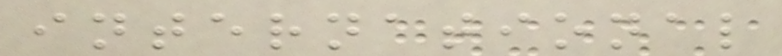international
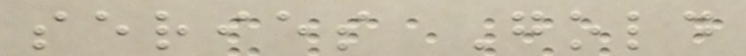series Gold
